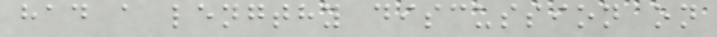had a lengthy discussion on
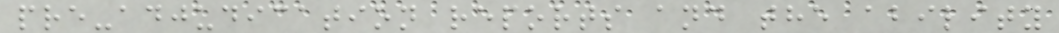pre-adjudication reports and the ability
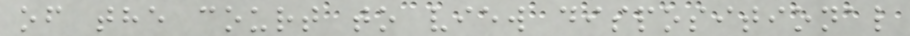of the court to view dispositional
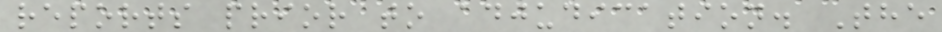reports prior to adjudication. The
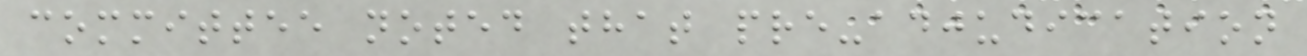committee noted that pre-adjudication
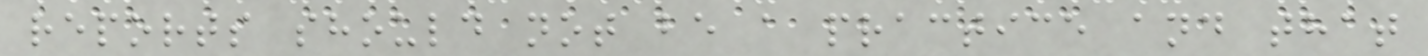reports should not be a practice and that
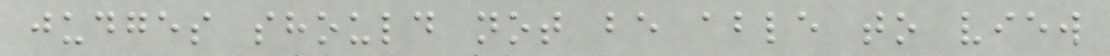judges should not be able to view
